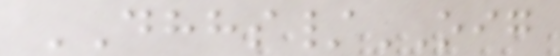DHHS/OIG
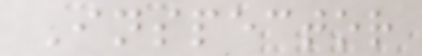Inspector
